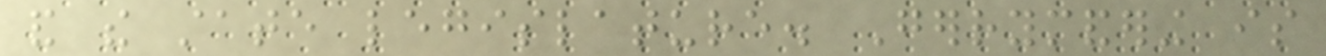and the state legislature. Gerrymandering is
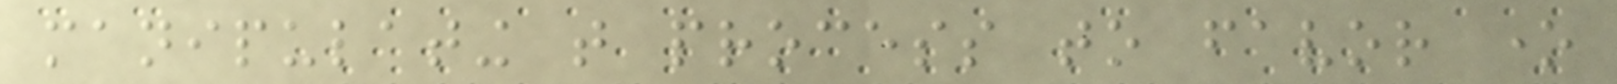manipulating that process to favor one
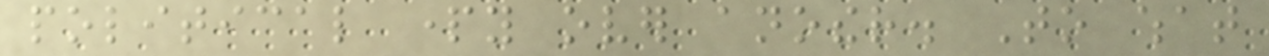political party over another. To what
